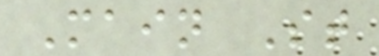Main St
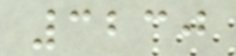3230
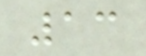13
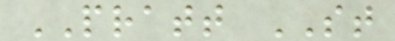PRATT ST
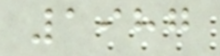1987
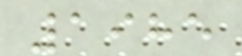1985
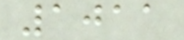1011
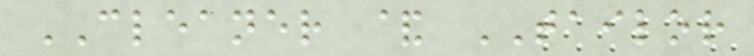CLEANER & TAILOR
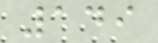149
